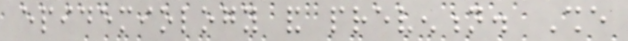epidemiology and prevention. She
